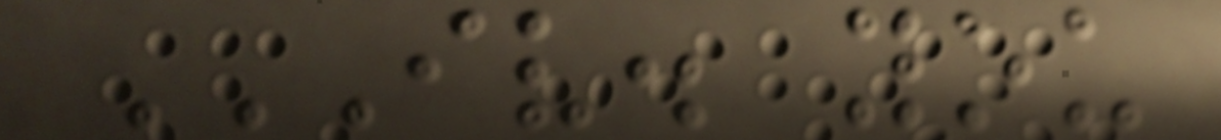IV. YOU
